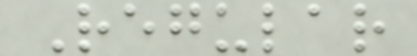Regular
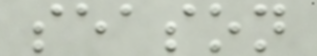season
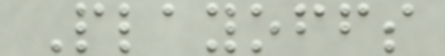Playoffs
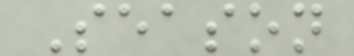Season
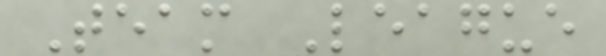Team League
